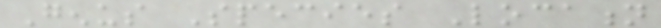Genus Species Location
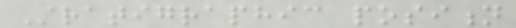Stratigraphic position
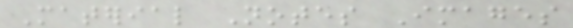Material Notes Images
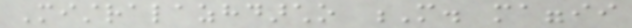Mistralazhdarcho M. maggii
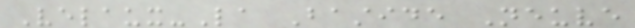Velaux-La Bastide Neuve
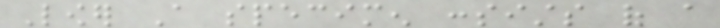Lower A specimen consists of a
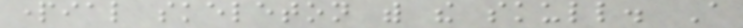partial skeleton with the skull. A
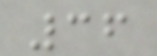36
